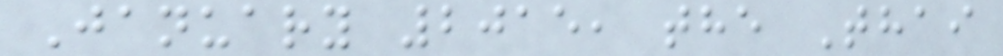January 2015, the Thai
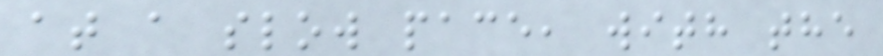at a slow pace, with the
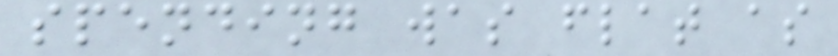spending was flat as
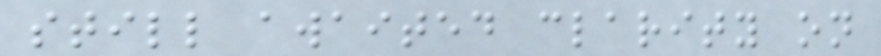still awaited clarity on
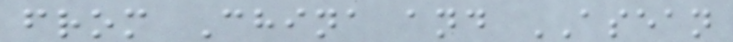from China and ASEAN
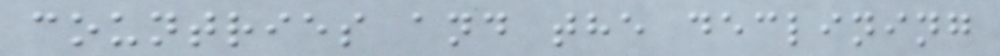countries and the declining
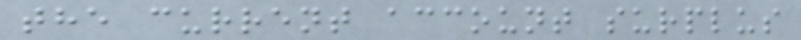the current account surplus
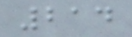214
